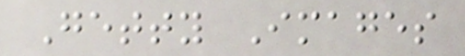Getty Images
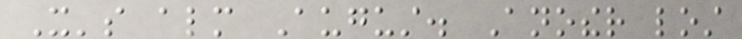It's almost August. Another lost
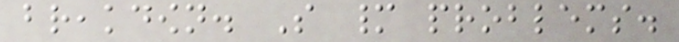breakdown. So many problems.
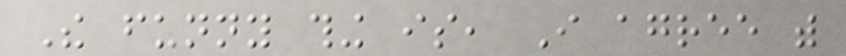The funny thing is, I agree with
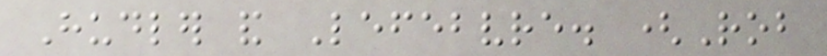Hudler and Lefebvre. (Rob
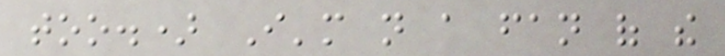too.) I'm not a fan of the
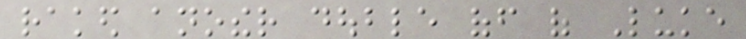raked another double off of Luke
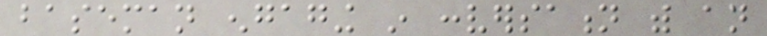baseman engaging in conversation with an
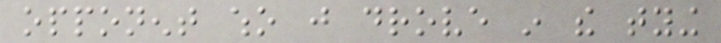opponent who just drove in the tying
